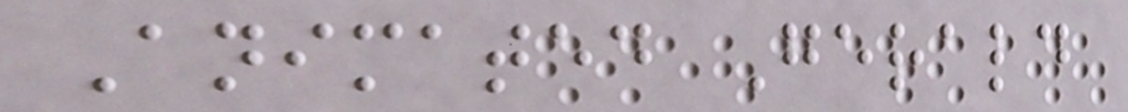Animated Gerald
